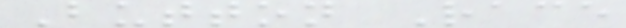Button Race
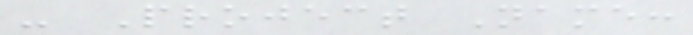- Project Name:
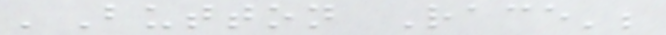'Button Race';
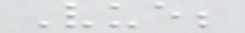Vue;
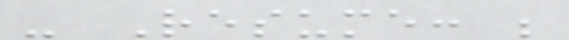- Resume: ;
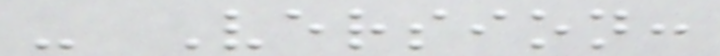- Version:
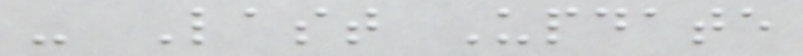- Last Update
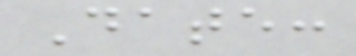Date:
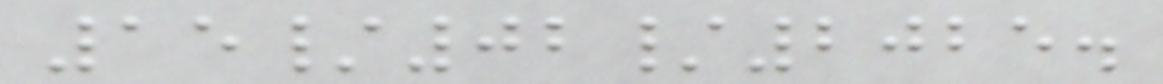15/02/2025.
